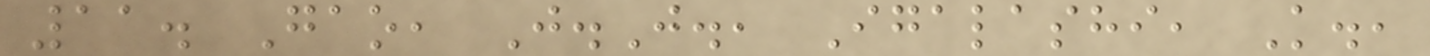11. Gao, J.J., Igalashi, K.,
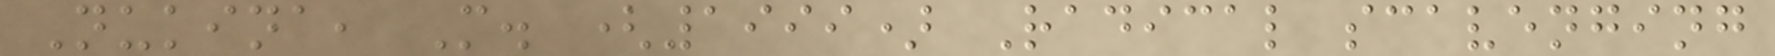Nukina, M. (1999) Radical scavenging
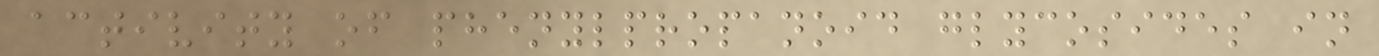activity of phenylpropanoid glycosides in
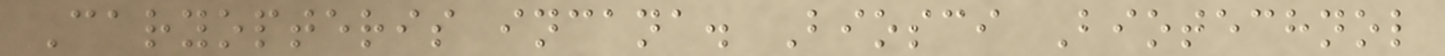Caryopteris incana. Biosci Biotechnol
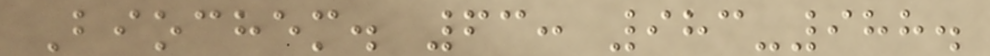Biochem. 63: 983-988.
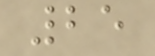25
